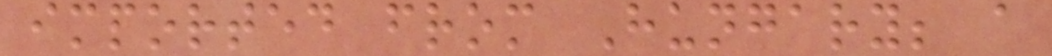imported from Hungary; a
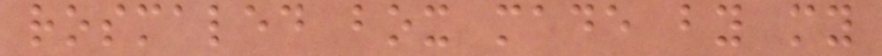rosmaled box made by my
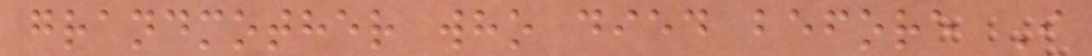grandmother who died before I
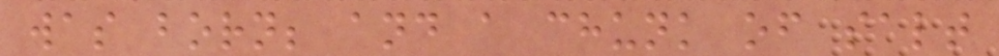was born; and a chunk of salt
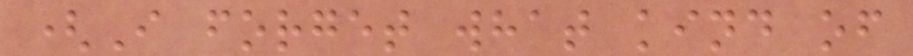(I forget what kind of
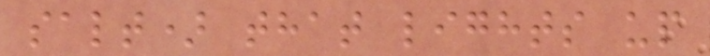salt) that lights up
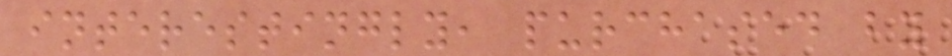interestingly, purchased by
